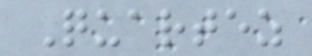Quartez
